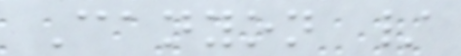Canyon /
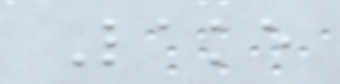Lake
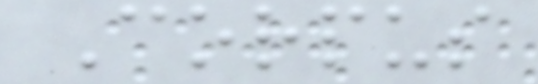Corpus
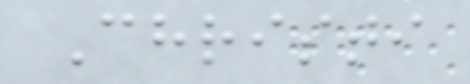Christi
